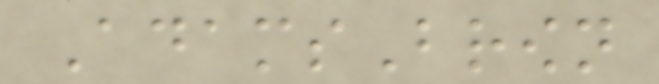AdamsBrown
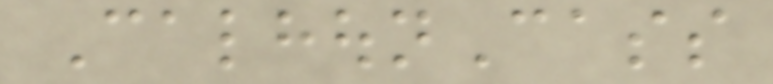CalhounCass
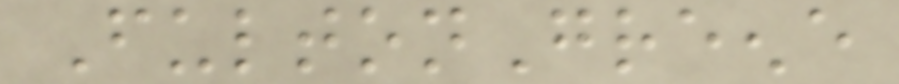FultonGreene
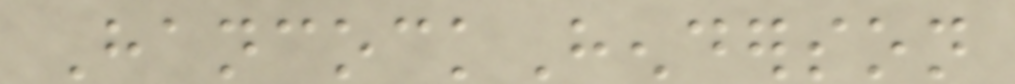HancockHenderson
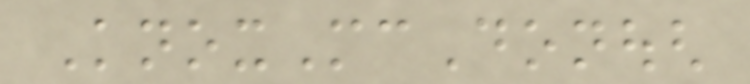KnoxMcDonough
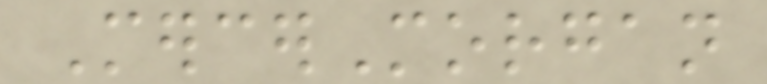MercerMorgan
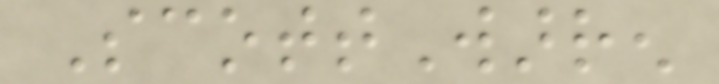ScottWarren
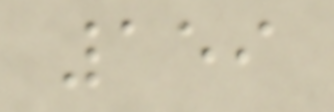159
